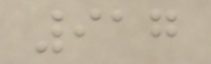917
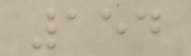154
